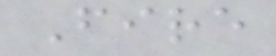Fire
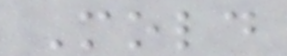Mold
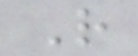R
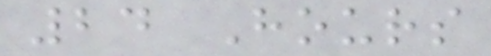24 Hours
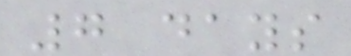7 days
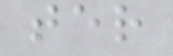ter
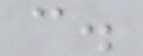c.
